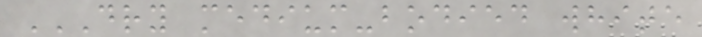DRY MEDIUM-BODIED WHITE
